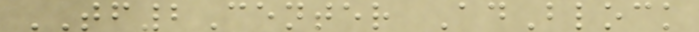TF2Center AdBlock
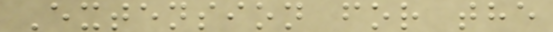Extension for the
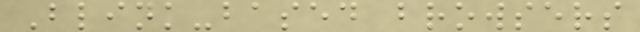Blink-based browsers
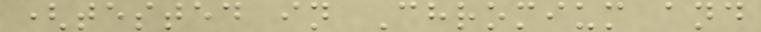(tested in Chromium and
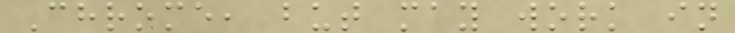Chrome, but may work in
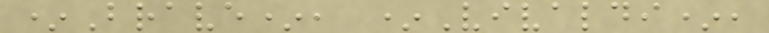*Brave*, *Vivaldi*,
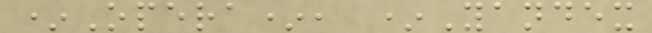*Opera*, *Yandex
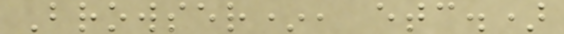Browser*, etc.)
